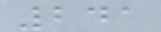241
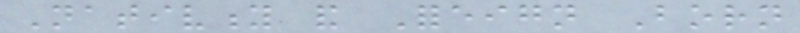Nativity and Foreign Born
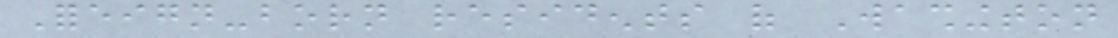Foreign-born residents of Washington
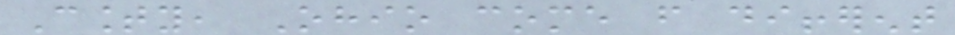County, Ohio come from different
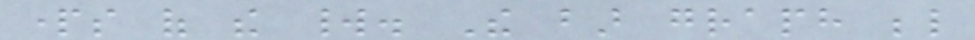parts of the world. The bar graph below
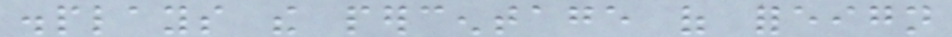displays the percentage of foreign
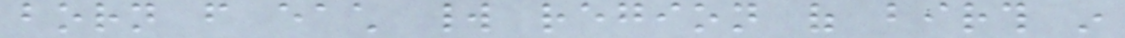born from each world region of birth in
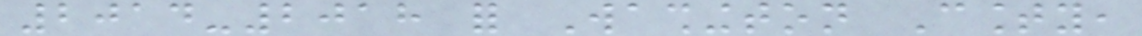2014-2018 for Washington County,
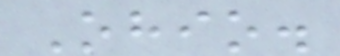Ohio.
